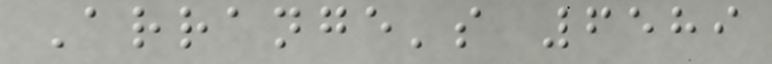Arrange's 6589
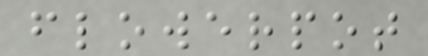flowerpot
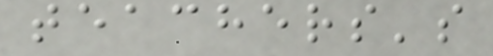teachers's
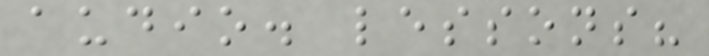audio. lessons?
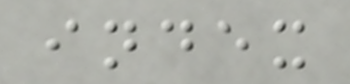index
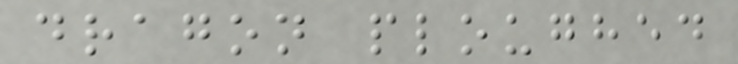dragon ploughed
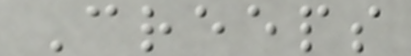Creeps
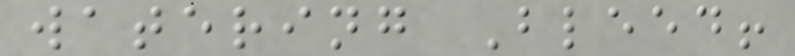watering Bleed!
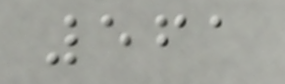561
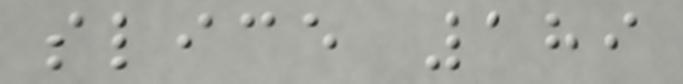slice 189
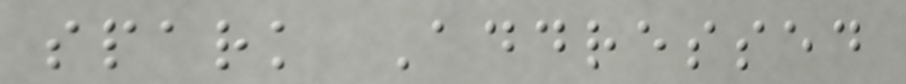spark Addressed
